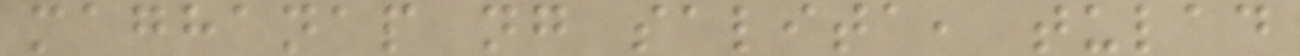maghanap ng salita, tulad
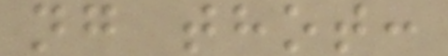ng thot:
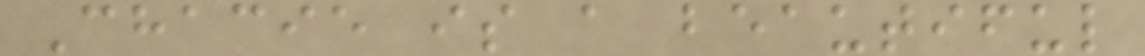Chacie is a beautiful
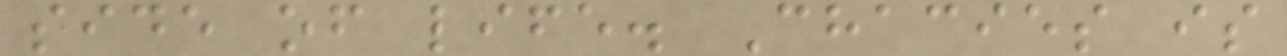side of life. Chacies is
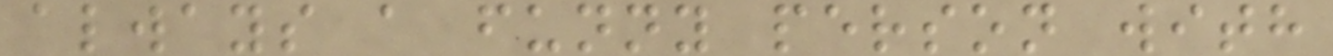always a funny person with
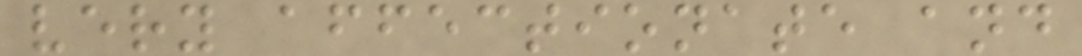very affectionate and
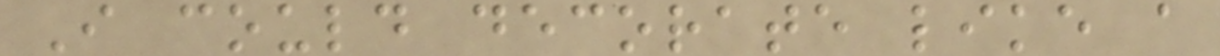I could decorate like a
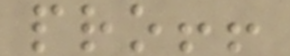pro!!
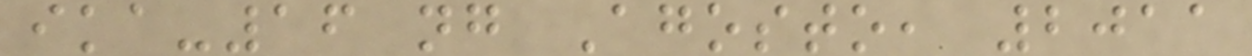ika-16 ng Agosto, 2011
